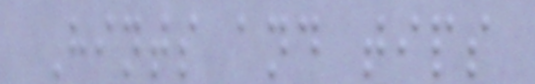Hints and tips
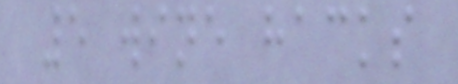5 wine hacks
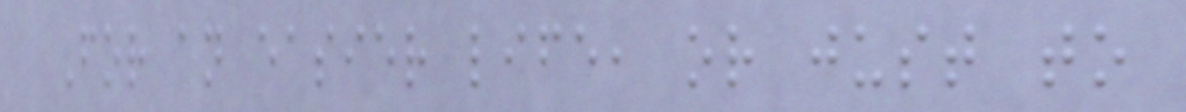For an easier life, or just to
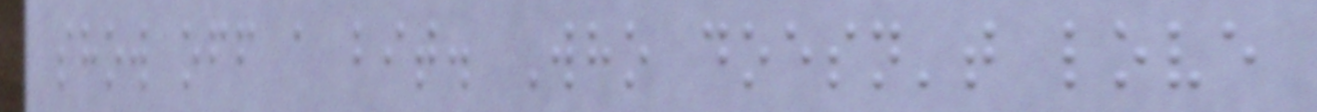show off a bit. Who doesn't love
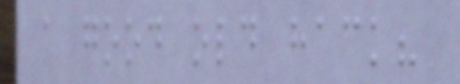a good old hack?
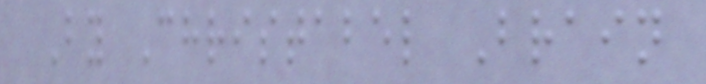By Christabel Brain
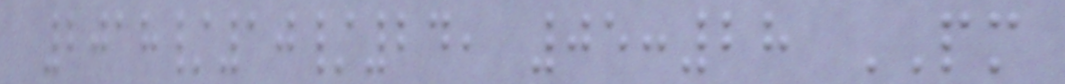2018/10/24, 05:28 PM
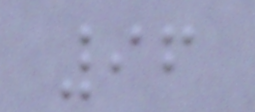96
